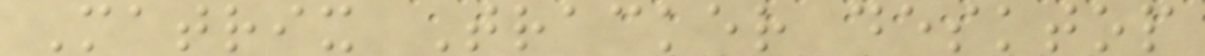Matrix Tracker desktop
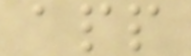app
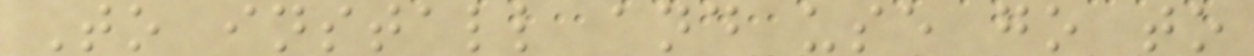To install and use go to
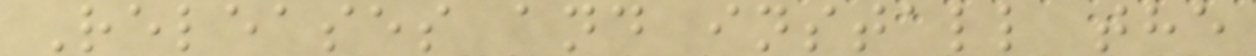Releases and install the
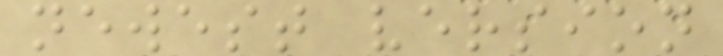newest version
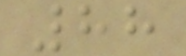88
